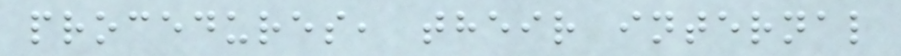procedures, their internal
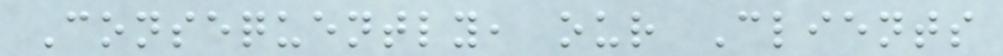Consequently, our Clients
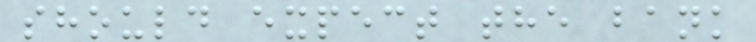should expect the bank
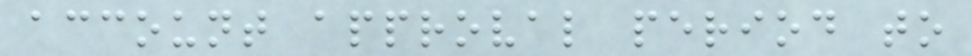account approval period to
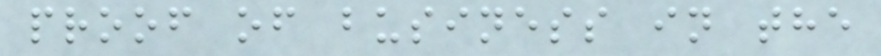proof of business in the
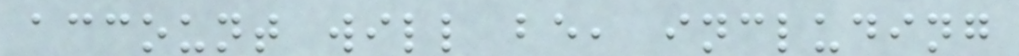account will be, including
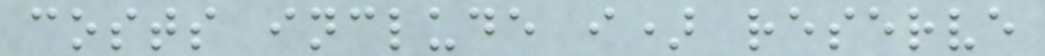costs include i) reserve
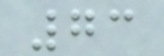73
